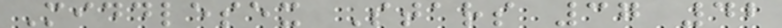Middlesex Stars 37 42
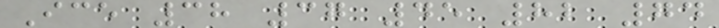Ice 38 37 45 82 74
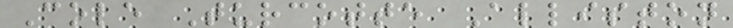Cole Turcotte Alliston
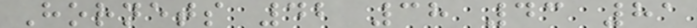Hornets 42 38 43 81
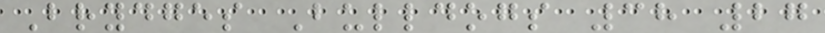Brydges Bulldogs 38 27
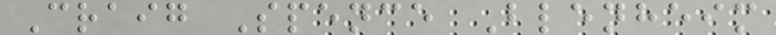Craig Spence Blenheim
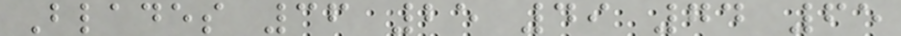Blades 36 25 49 74 65
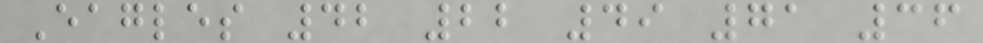Eagles 42 22 49 71 36
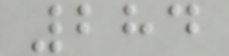284
